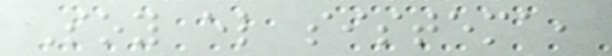Soy el sistema,
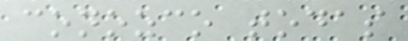conozco todas
